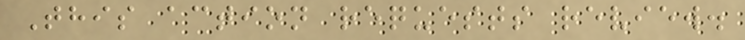This action requests review.
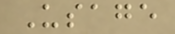Usage
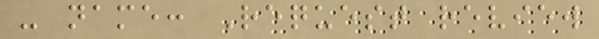- name: Request review
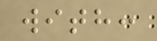with:
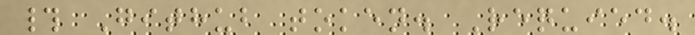# Github token. Requied.
